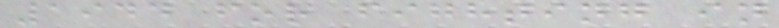1944 for fighting in
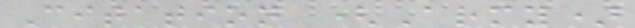Citation (Army)
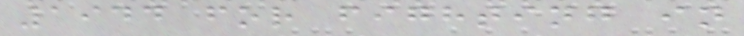1944 for fighting in
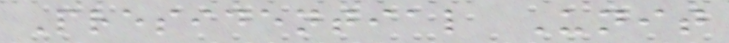Presidential Unit
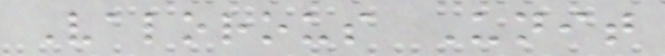Valorous Unit
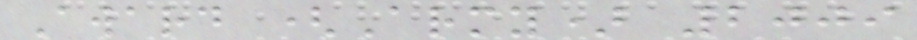Award (Army) 2009
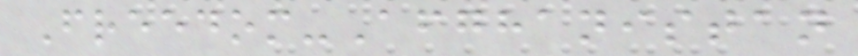Freedom-Afghanistan
